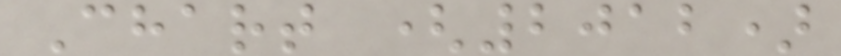Chart (2012)
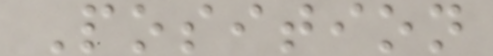Position
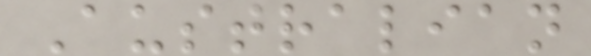Australian
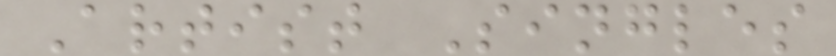Artist Singles
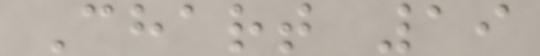Chart 19
